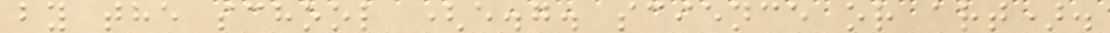by the school (e.g. science or art).
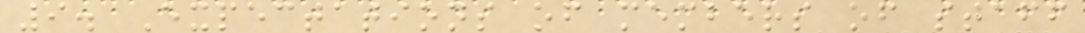9. Expectations of members of staff
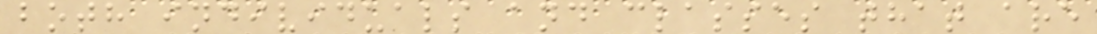both individuals and classes that are
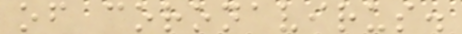of coronavirus.
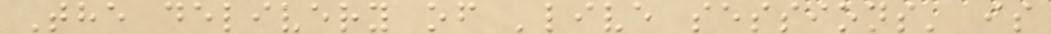The delivery of 'live sessions' is
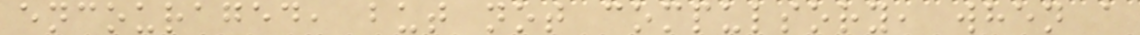encouraged, but not compulsory, when a
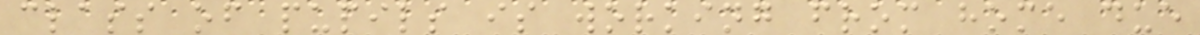class of pupils is working from home due
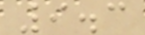9.3
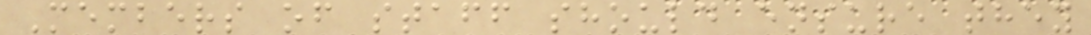Members of staff should ensure they
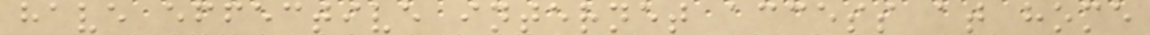have effective internet access at home
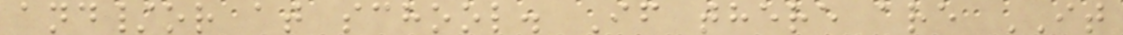and/or at school. If there are IT
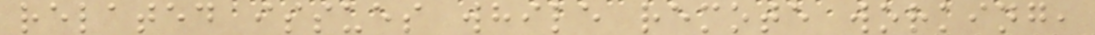related issues while remote working,
